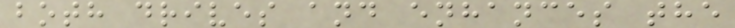both drives and enhances the
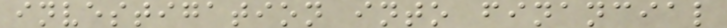investigation into financial
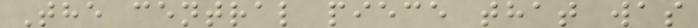The central piece that was
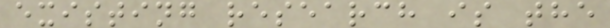existing research is the
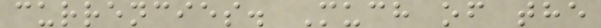currencies. Much of the
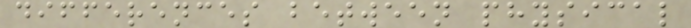differences between physical
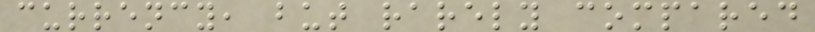currency, but rarely compared
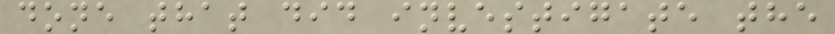done that did investigate the
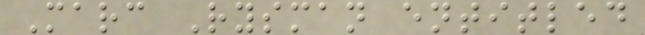Marc Rysman entitled
